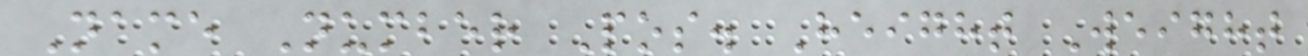Name Number Pos. Height Weight
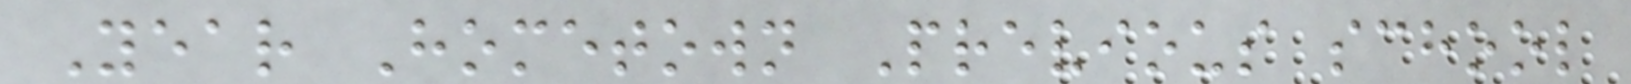Year Hometown Previous school
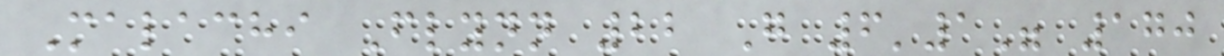Malachi Flynn 22 G 6'1" 170
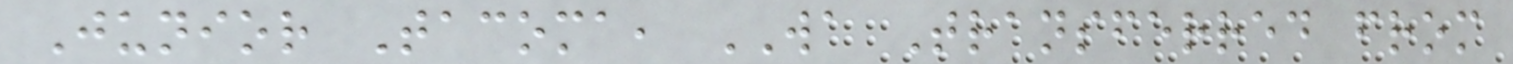Junior Tacoma, WA Transferred from
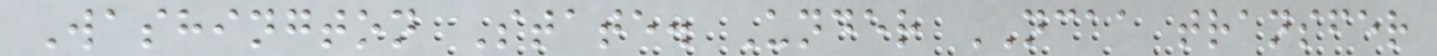Washington State. Under NCAA transfer
